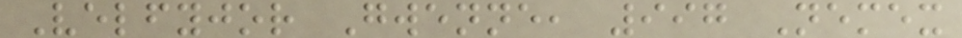Velfyjor Gwenne, 997 Nemex
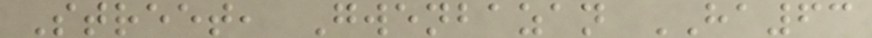Street, Gwenbazan HA63
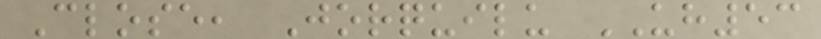Close, Jorquilu UH53
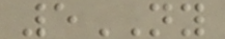5NY
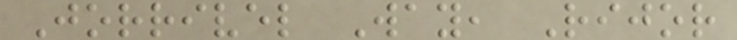Jorrivel Way, Rijor
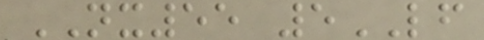NX55 5LF
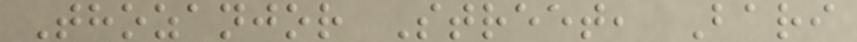Thozanjor Street, Bari
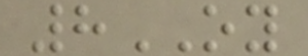8OY
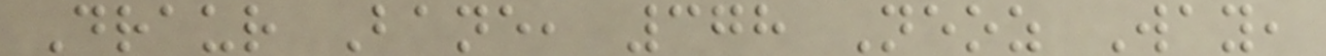Draur Bane, 378 Neoz Way,
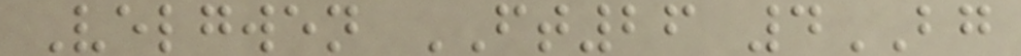Velgwen FT26 4BG
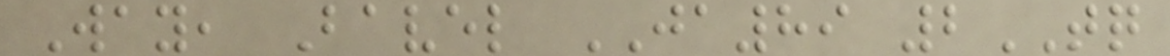Way, Bavel JA89 2TQ
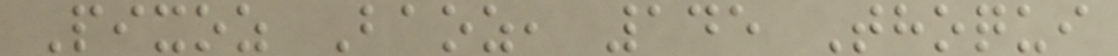Pixoz Baoz, 145 Thoqui
